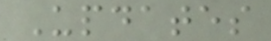Updates
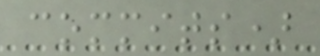commits)
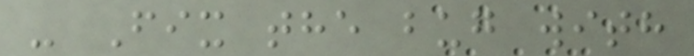- Fix the bug with
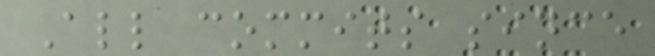All commits since
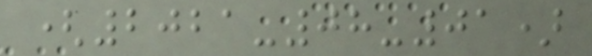(2021-08-01)
